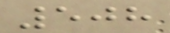508
